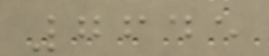7645
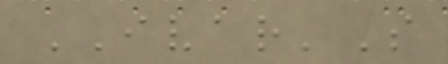IVAR'S
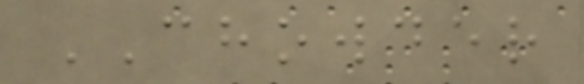CHOWDER
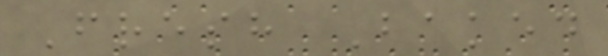Fresh Baked
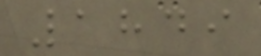1849
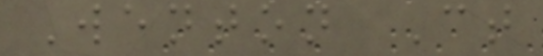Wenton Ct
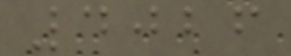4026
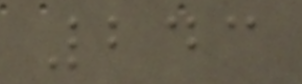243
